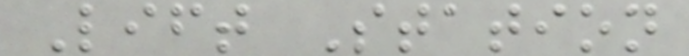Lift Station
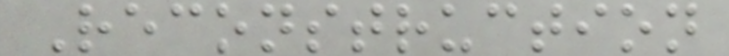Reconstruction
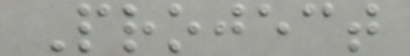Project
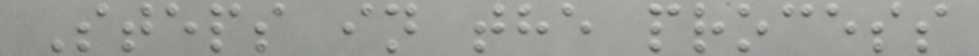Steps in the process
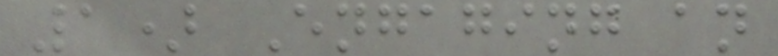1) Engaging an
